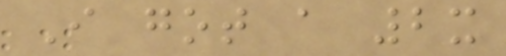I got a 2x
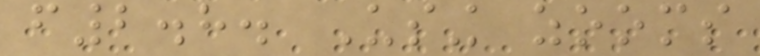f2.8. Using zooms
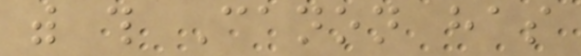with this Canon has
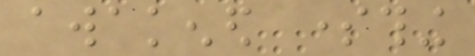awakened something
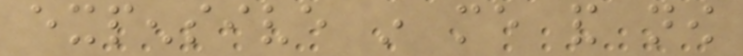expensive in me and now
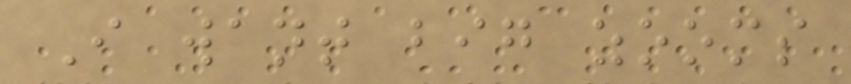I want big zooms
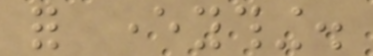for everything.
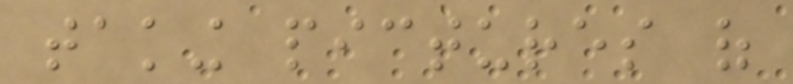taking pictures of
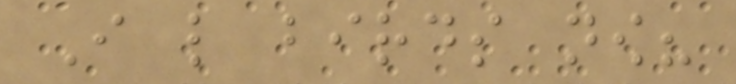I like birds now?
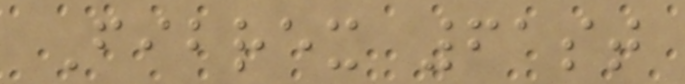Fibrex 61st
